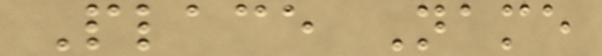Place Name
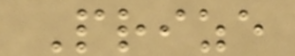Prize
